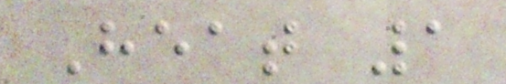Heat 1
